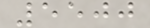5500
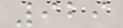929
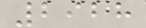2928
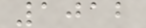1012
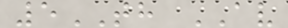5TH AV
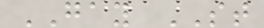GAY ST
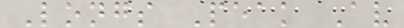Longs Peak Av
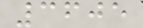3605
